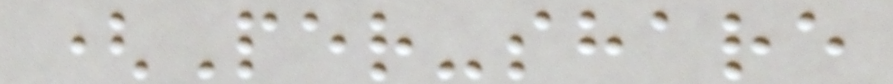(Per-share
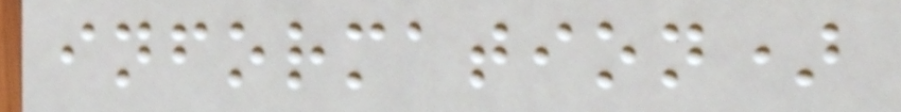information)
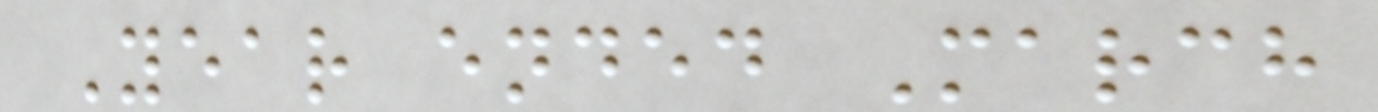Year ended March
